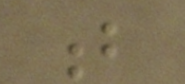b
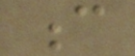c
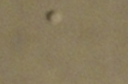a
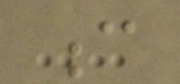c
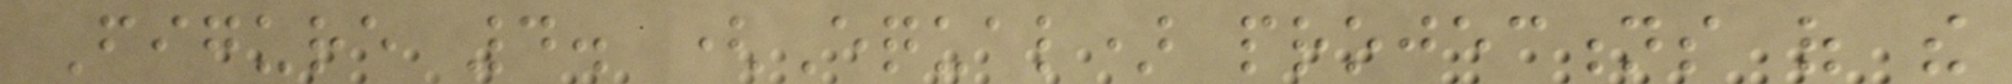Figure 4. (Equal) projections of the
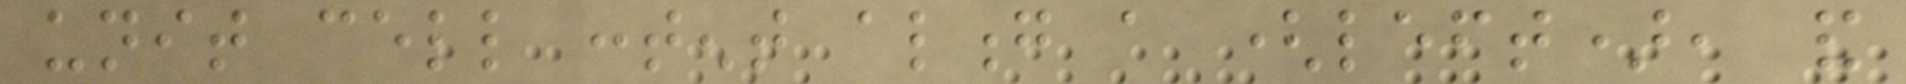unit cell content along a (left), and
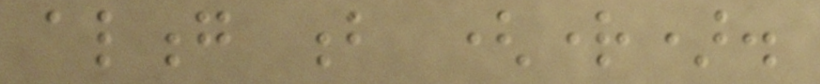along b (right).
